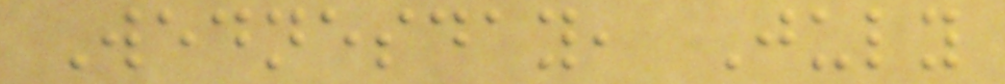Wednesday, July
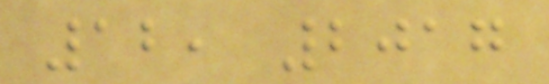12, 2017
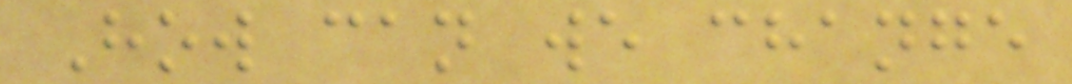How can we change
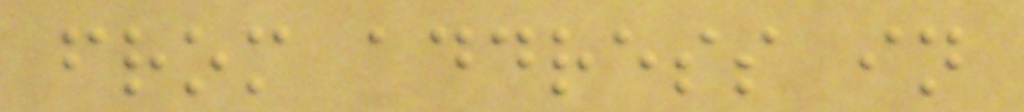from address in
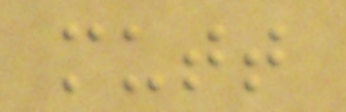mutt
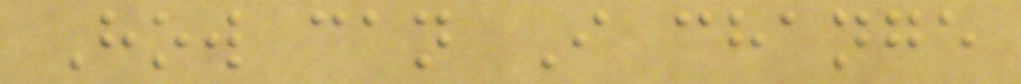How can I change
